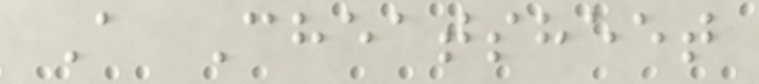A Cheatsheet
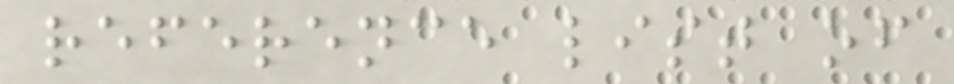reference list of
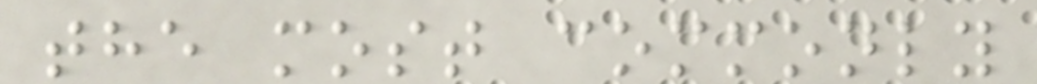the most commonly
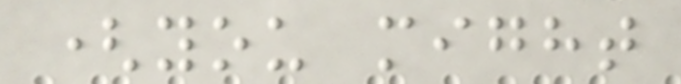(you might
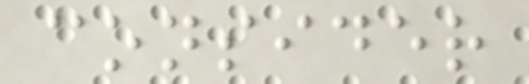consider
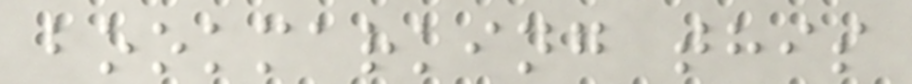bookmarking this
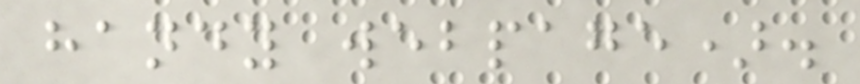handy webpage).
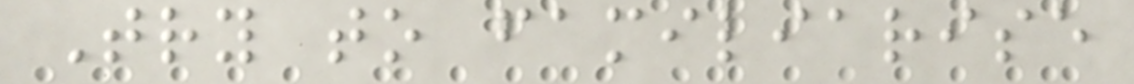Try to familiarise
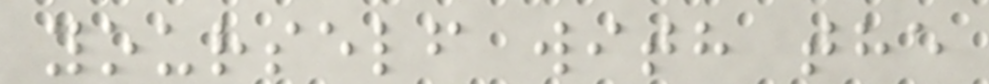yourself with the
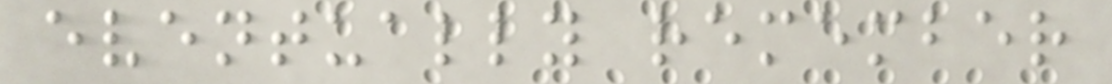eventually remember
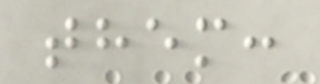them:
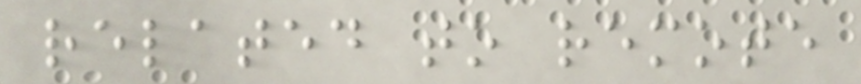related to remote
